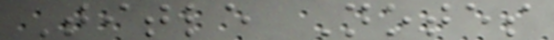Title Notes
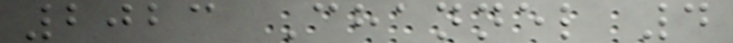2023 Channel 4
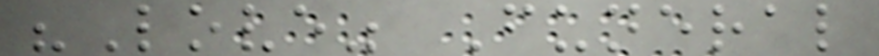"Love" Funeral
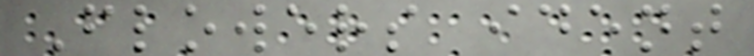Flowers ident
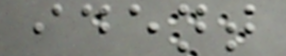ident
